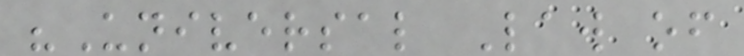"Universal Law of
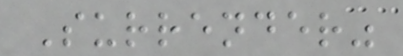Surrender"
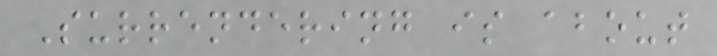Surrendering is about
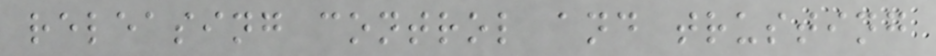releasing control and trusting
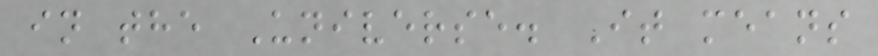in the Universe. It means
